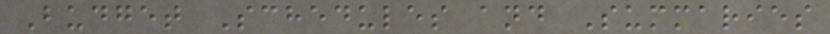Budget Schedules and Summaries
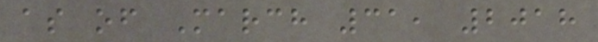as of March 31, 2018
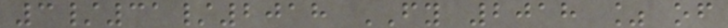3/31/2018 FY 2018 % of
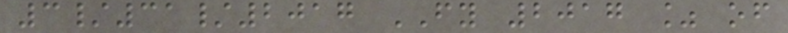3/31/2017 FY 2017 % of
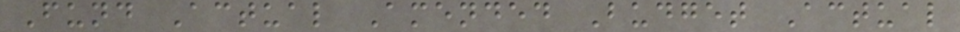Fund Actual Amended Budget Actual
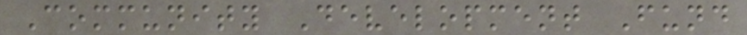Community Development Fund
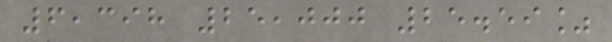6,398 25,000 25.59%
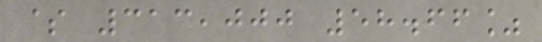$ 313,000 58.66%
